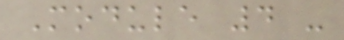Module 4 -
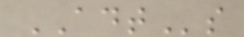ADTs
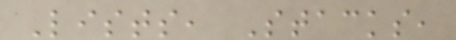Lists, Stacks,
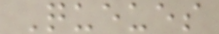Queues
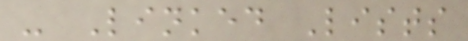- Linked Lists
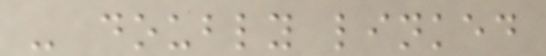- doubly linked
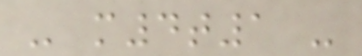- m4t1 -
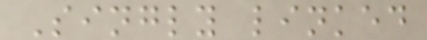Singly linked
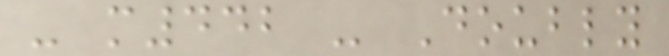- m442 - Doubly
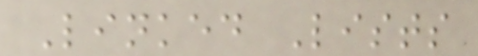Linked Lists
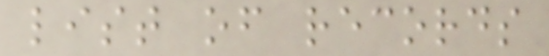list of records
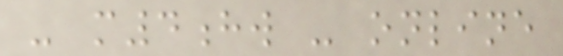- m4hw - online
